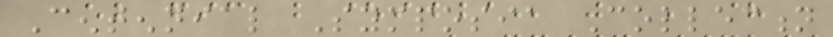Centennial Symposia Collection
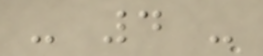- 4 -
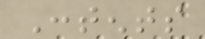Contents
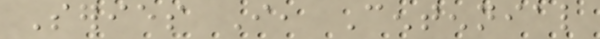Series I, Centennial
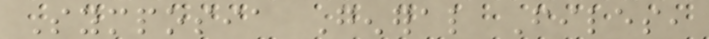Symposia General Files,
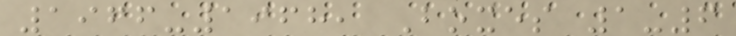1966-1968, Boxes 1-6
